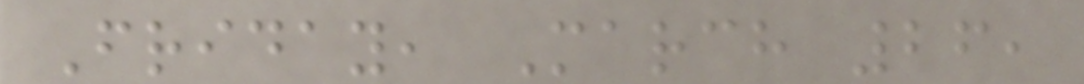Friday, March 26,
